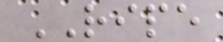RIPE
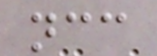ncc
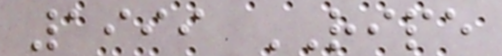1999 RIPE
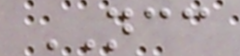NCC
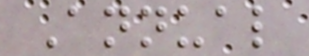Annual
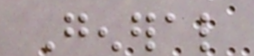General
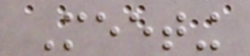Meeting
